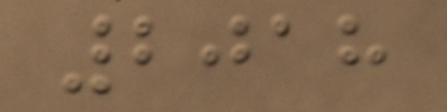2018
